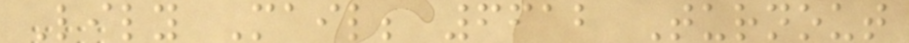Lily Mail; 6612 Turnout
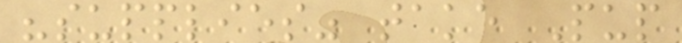"supplies" take Pup
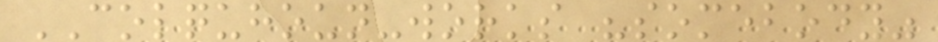COLQUHOUN-works "somebody"
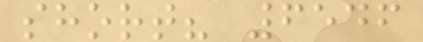short? 6546
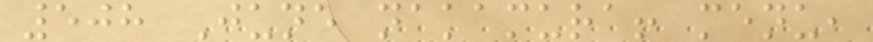508 June nakamura! menu,
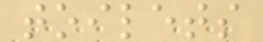toilets
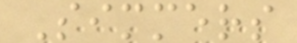Simmers
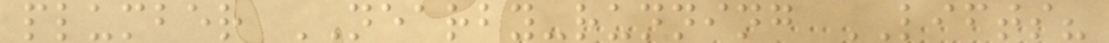plumber NEARBY-running LIFTS?
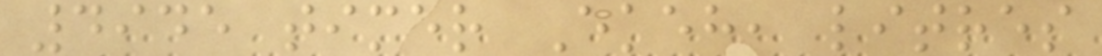4945 timer Ekeh, litres
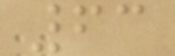63
